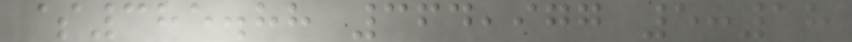$385.88 364,977 5:18
